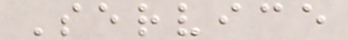Service
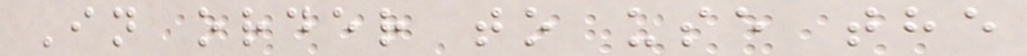In order to use the
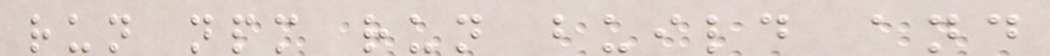run npm run build and
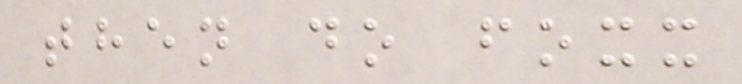then do foxx
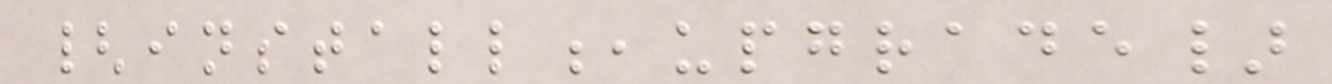{install,upgrade}
